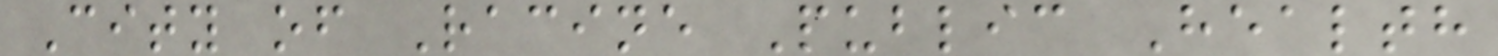City of Racine Public Health
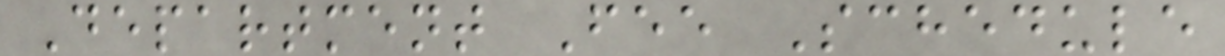Department Fee Schedule
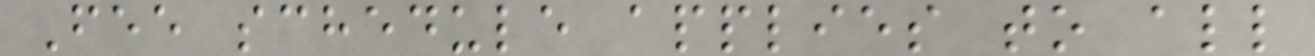Fee schedule applies to all
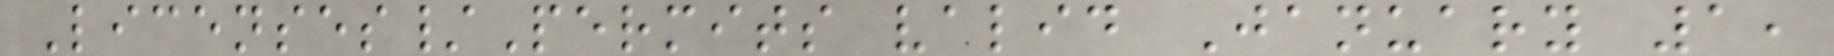Licenses/Permits valid January 1,
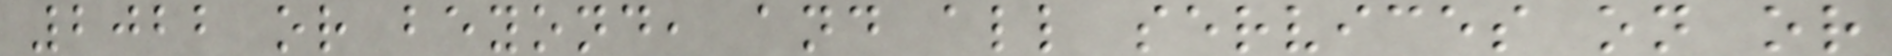2022 or beyond, and all services on or
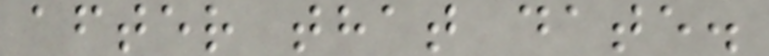after that date.
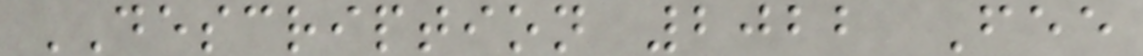DESCRIPTION 2022 Fee
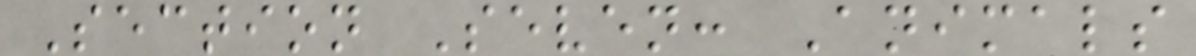Section Seven: Animals
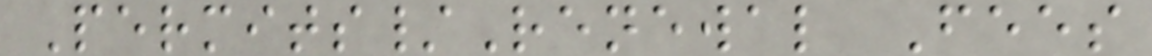Permits/Renewal Fees
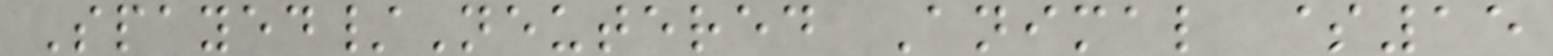Spayed/Neutered Animal $15
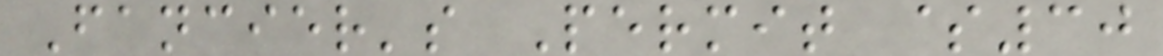Fancier's Permit $30
